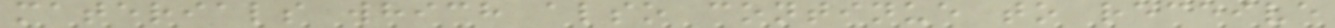materials which also continue to receive
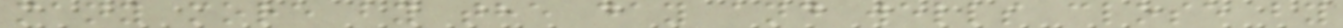many more by the day and wells close by
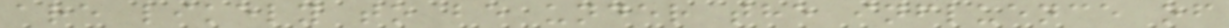are likely to be under the influence of
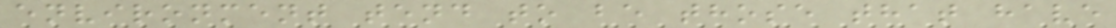environment tend to be those that have
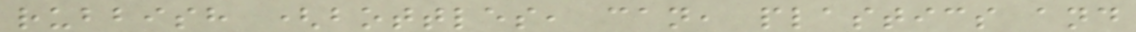rubbish (bottles, can, plastics and
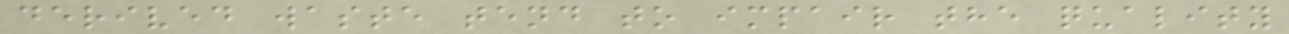derived waste tend to impair the quality
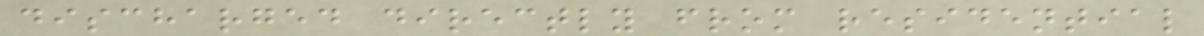discharged directly from residential
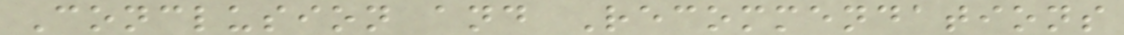Conclusion and Recommendations
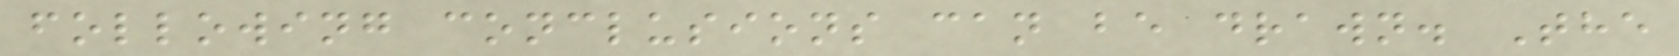following conclusions can be drawn. The
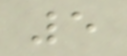5
